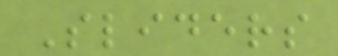Sliders
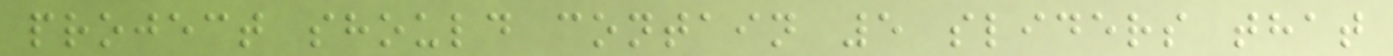project should contain 5 sliders that
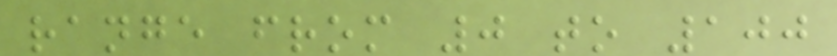range from 0 to 100
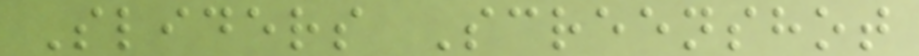Sliders Screenshot
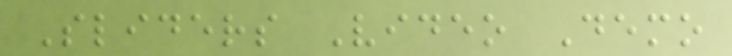Sliders Video Demo
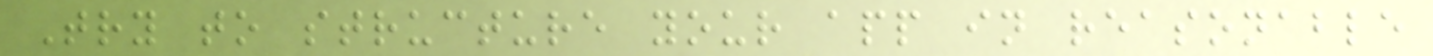Try to structure your app in reasonable
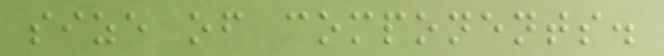size of components.
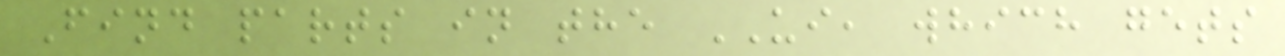Find parts in the UI, which gets
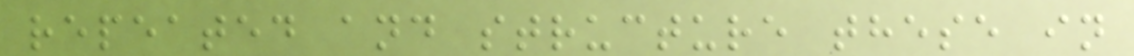repeated and structure these in
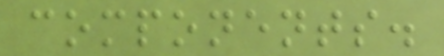components.
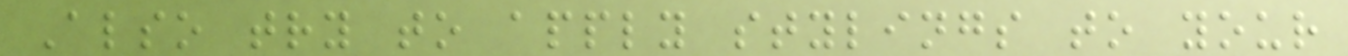Also try to apply stylings to your
